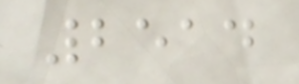2514
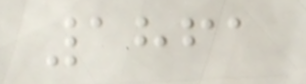1861
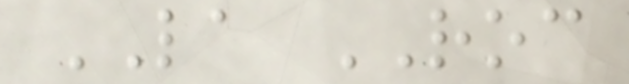LA ROC
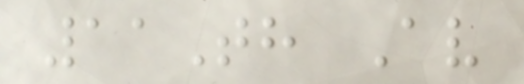11Th Av
